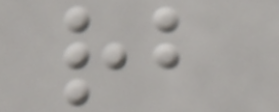rb
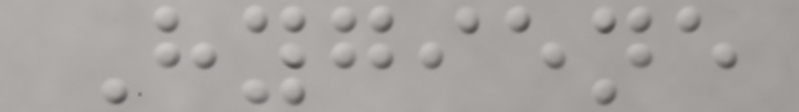Hygiene
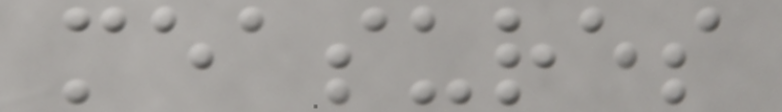measures
